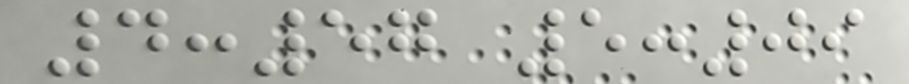4:57 5:09
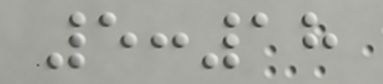5:18
